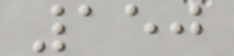150
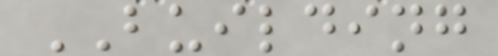BUILDING
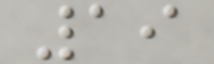19
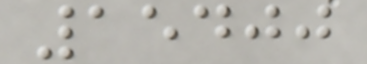15400
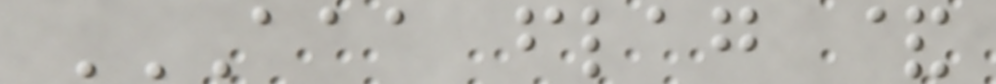AAA FLAG &
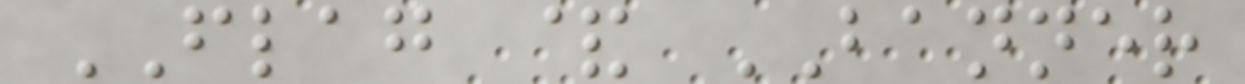FLAG & BANNER
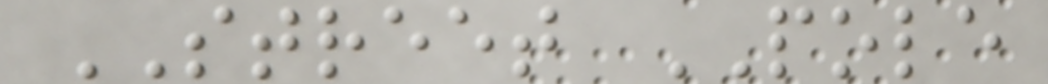STREET POLE
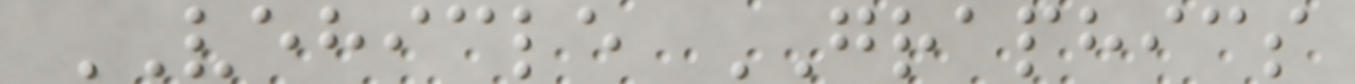VEHICLE GRAPHICS
